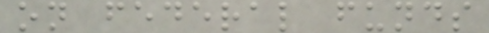on federal funds
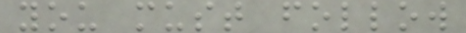you must follow
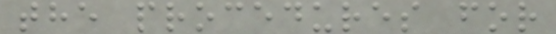the procedures for
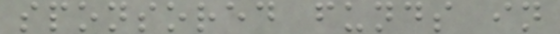sponsored funds in
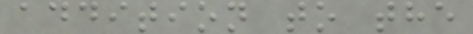addition to the
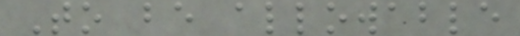To be allowable
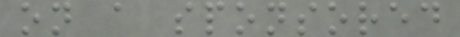on a sponsored
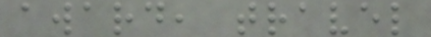award, travel
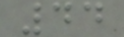44
